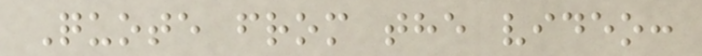Quote from the video:
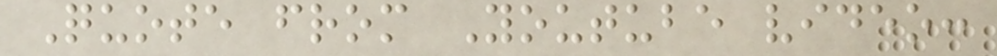Quote from Youtube video:
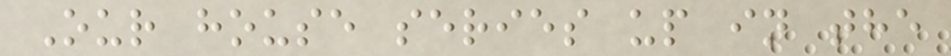Our house series up in the
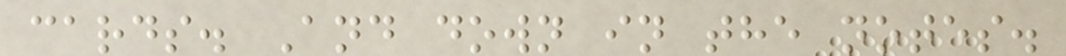cards. And down in the notes.
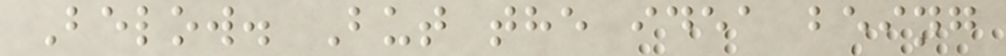Below. But the idea being
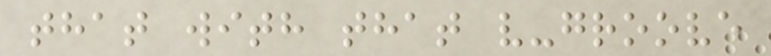that with that v-groove
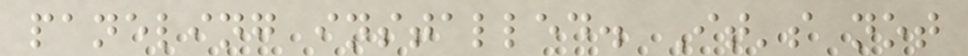paneling installed. It's not
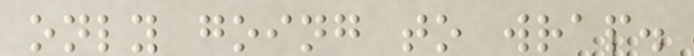only going to wrap.
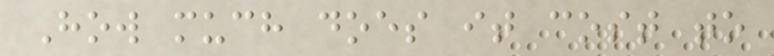How much does it cost to
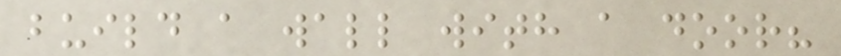build a wall with a door?
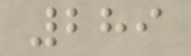289
